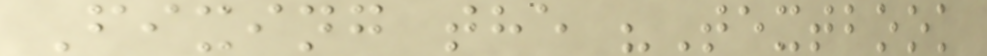Fixing the "Textbook
